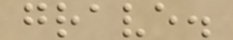grave.
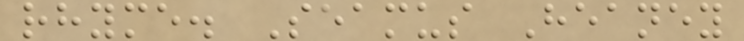rhyme. Seamus Heaney
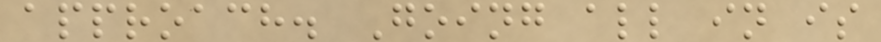approach. Going all in is
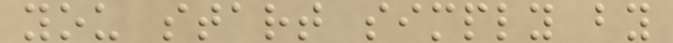you start simply by
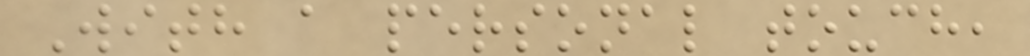With a personal touch,
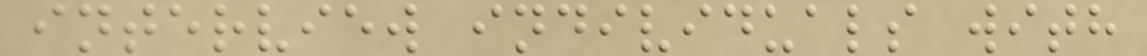interview individuals with
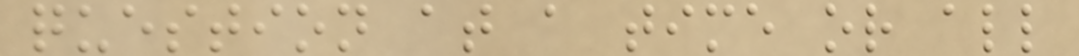question at a time or all
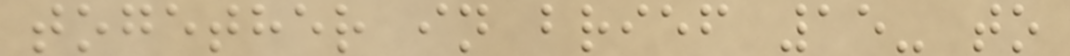together in brief 15- to
